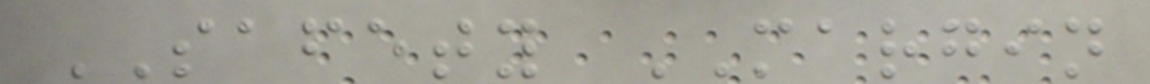SAFETY MARGIN
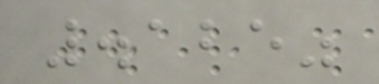.125"
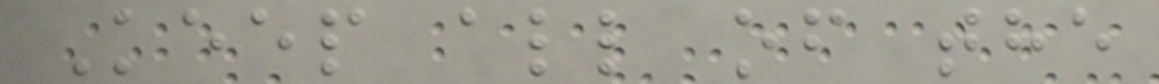Keep all of the
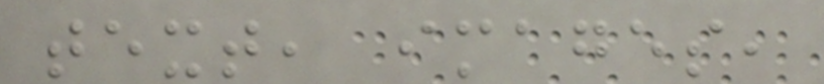text, images,
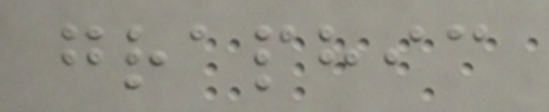graphic
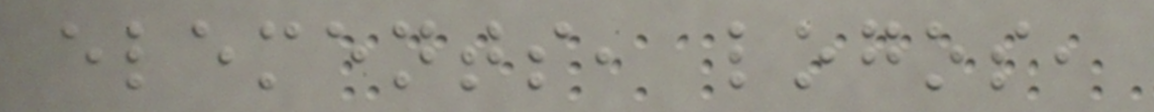elements, logos,
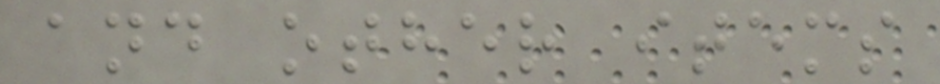and other items
